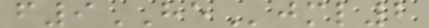f9HEjml2
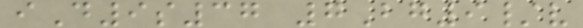iD9s37 7Bg9/v
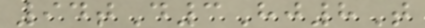94tD3Hj8T
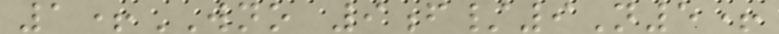1+WNO 9f/9N5+
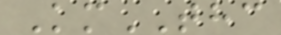KmTHC
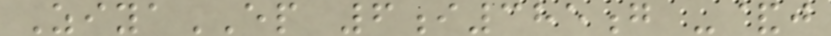ZiyaEP 6i385g -&j
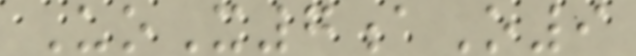UoX7aO9
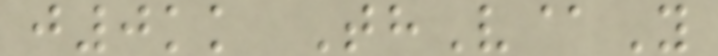j0kk ThV@Y
